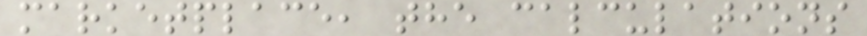marketplace, the calculations
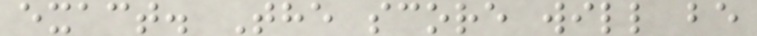exact. The score will be
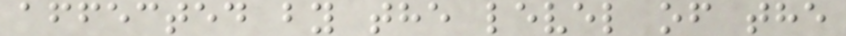affected by the level of the
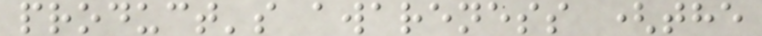product's awareness (the
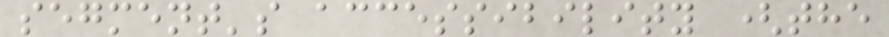segment's accessibility (the
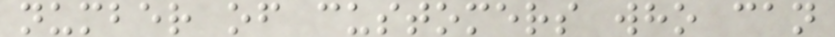number of customers who can
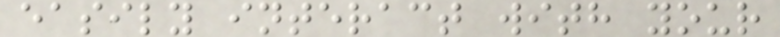easily interact with your
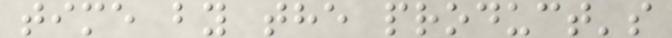time by the product's
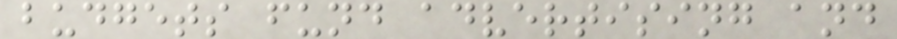budgets fund advertising and
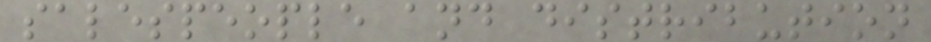salespeople and distribution
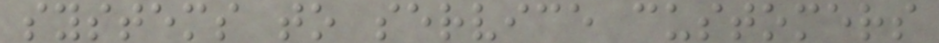systems to service customers
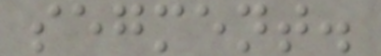segment.
